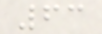63
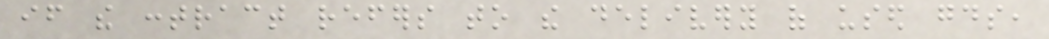if the contract refers to the delivery of used goods,
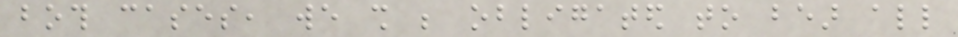both cases, we shall be obligated to bear all
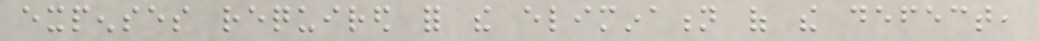expenses required for the elimination of the defect,
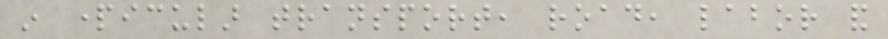in particular transport, road, labor and
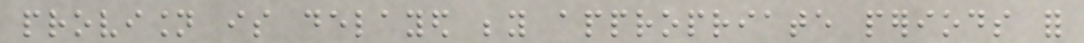provision is delayed beyond appropriate periods for
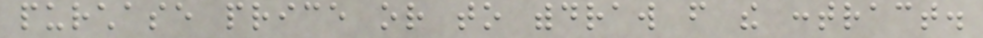purchase price or to withdraw from the contract.
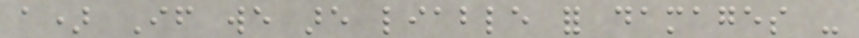a) If we are liable for damages -
